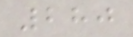280
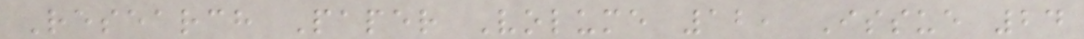Research Paper Volume 12, Issue 24
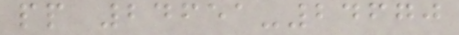pp 24651-24670
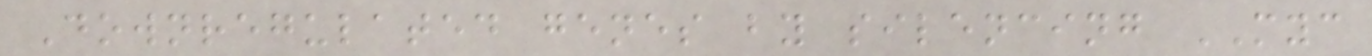Downregulated genes by silencing MYC
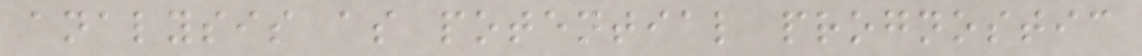analysis as potential prognostic
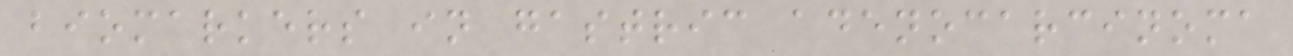biomarkers in gastric adenocarcinoma
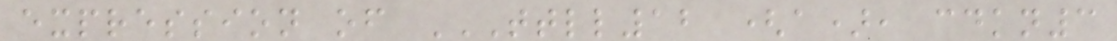expression of TTLL12 (A), CDKN3
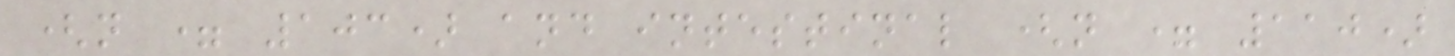(n = 103) and intestinal (n = 110)
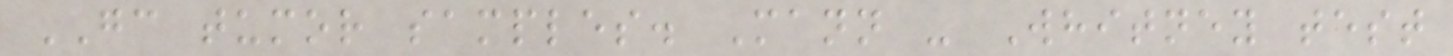GC tumor samples. Mann - Whitney test
